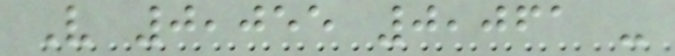V 0,055 0,061 -
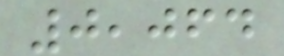0,064
